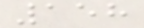158
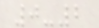0-2
